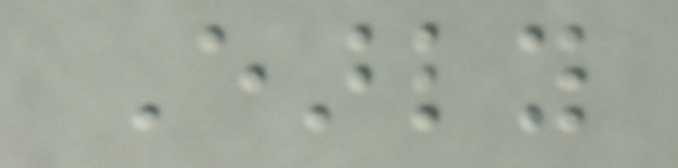Early
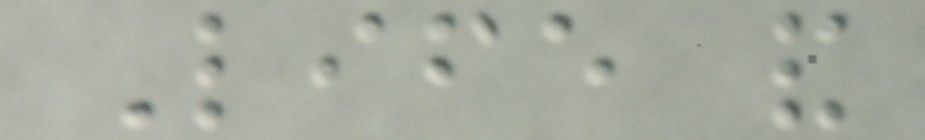Life and
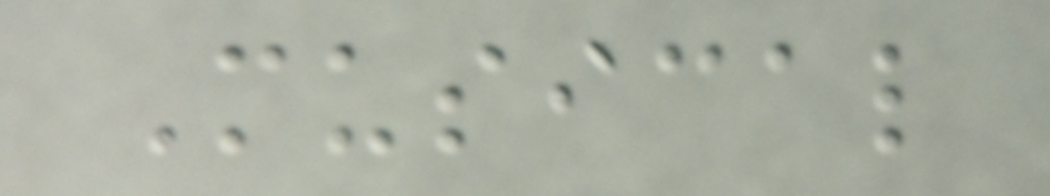Musical
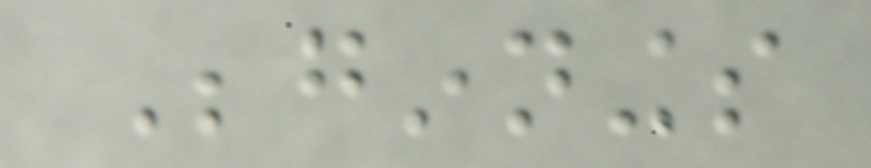Beginnings
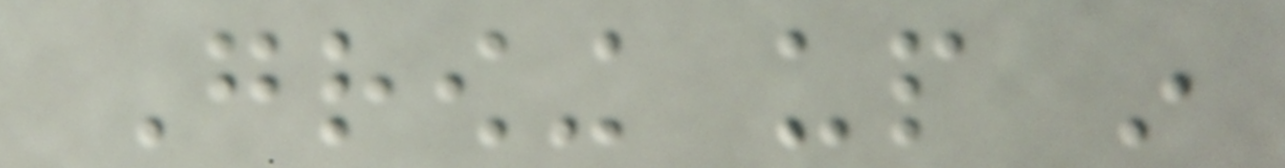Growing up in
